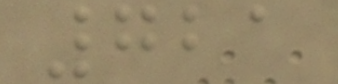721
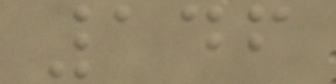146
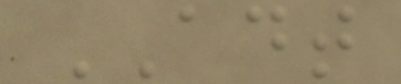ADT
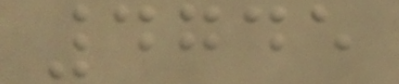4745
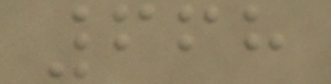668
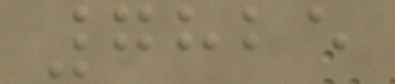7825
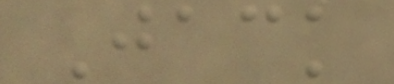Jack
